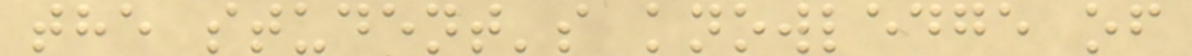the student's knowledge of
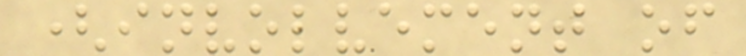(involvement of
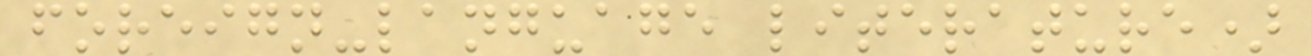foreign-language literature)
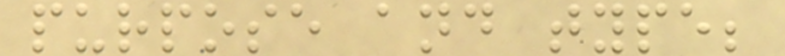purpose and type;
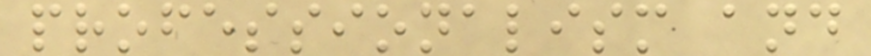professionalism and
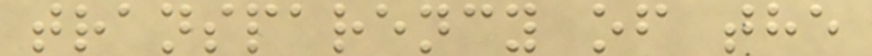transparency of the
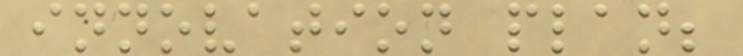innovation plan;
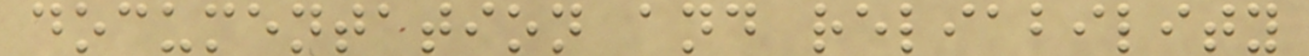documentation and reliability
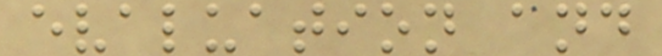evaluation and
